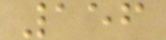156
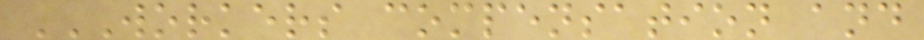WORKERS COMPENSATION AND
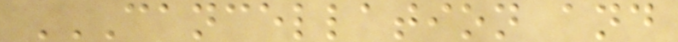CANCELLATION AND
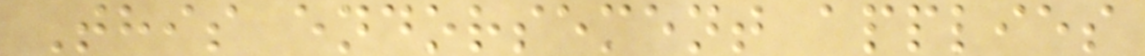This endorsement applies
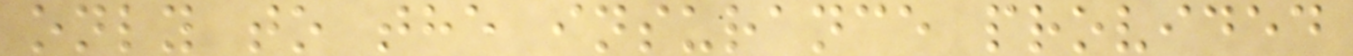only to the insurance provided
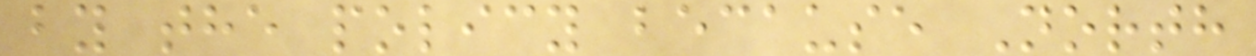by the policy because North
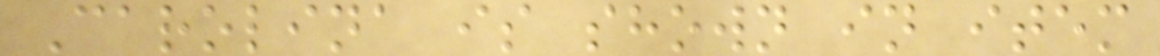Carolina is shown in item
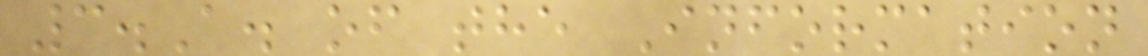3.A. of the Information
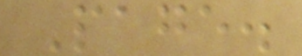Page.
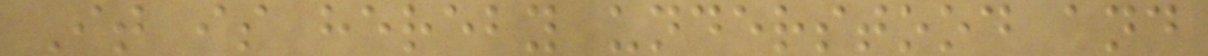It is hereby understood and
